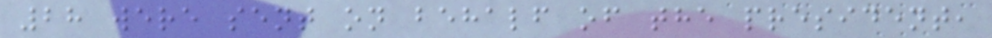28 were sent on behalf of the president,
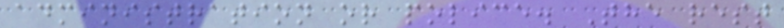administration or police. The rest
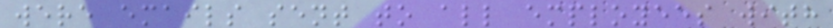were emails sent to all employees with
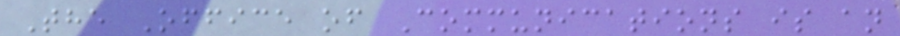The Office of Communications is an
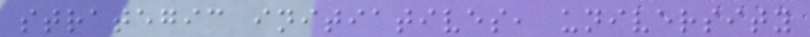strategic initiatives, university
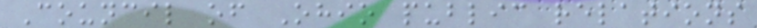Council of Ohio public relations
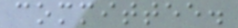committee.
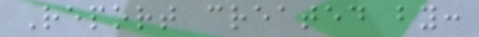Report created by:
